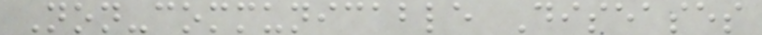Non-communicable Diseases
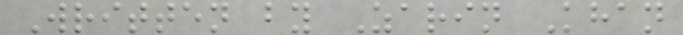Written by Zarin Khan
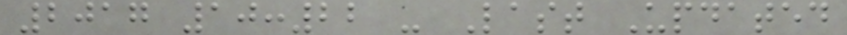2017 10:22 - Last Updated
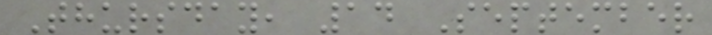Thursday, 14 September
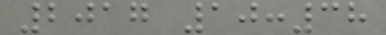2017 10:38
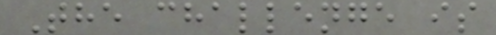The challenge is
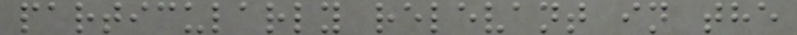particularly relevant in the
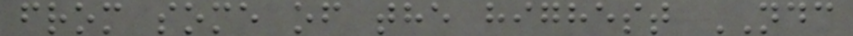from some of the highest NDC
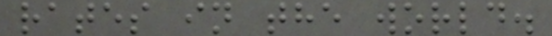rates in the world.
